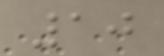10
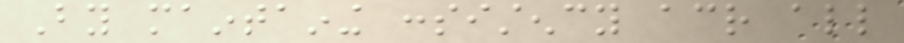By maintaining consistency across all
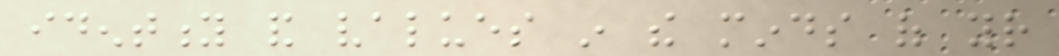identity and values in the minds of your
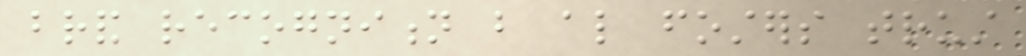brand recognition but also fosters trust
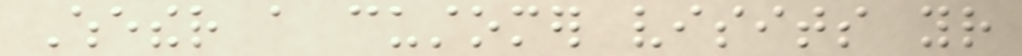Whether a customer visits your
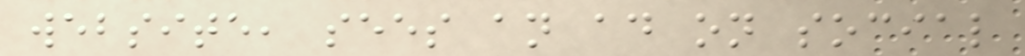website, sees an ad on social
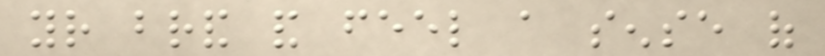your brand and feel a sense of
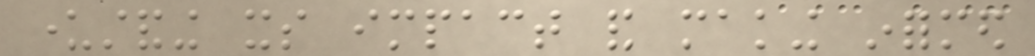understanding its impact and making informed
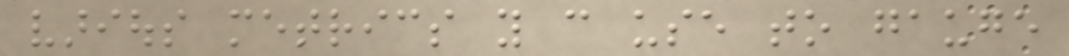various metrics you can use to gauge
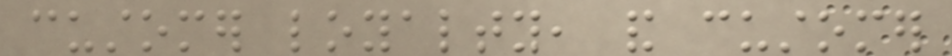customer loyalty, and customer
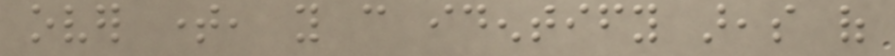over time, you can identify areas of
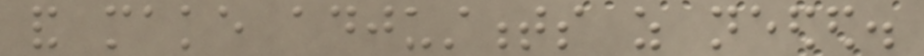and make adjustments as needed.
